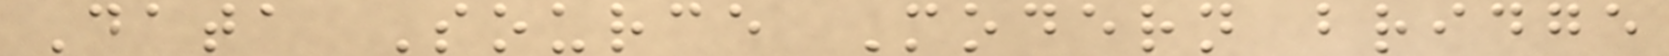Data Source Modern bridge
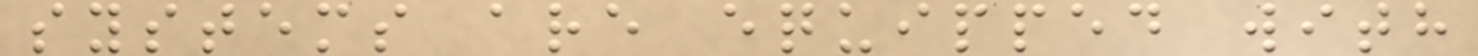systems are equipped with
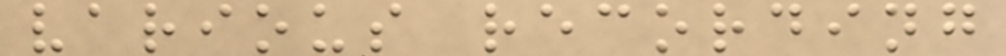various recording
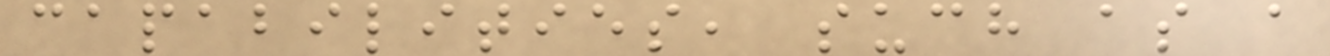capabilities, such as a
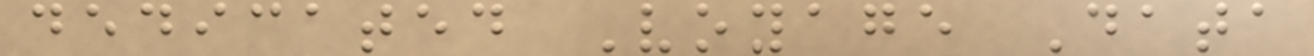dedicated Voyage Data
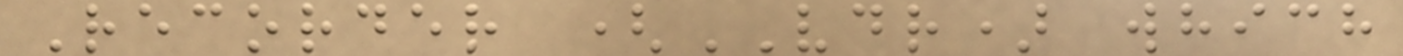Recorder (VDR) which
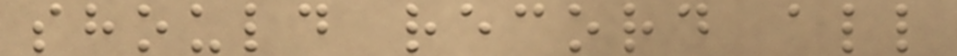should record all
